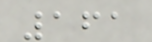161
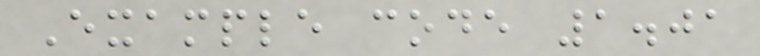Example code 1.01
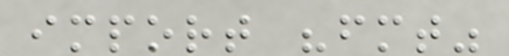import "fmt"
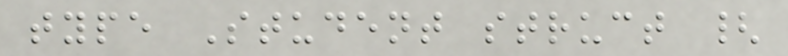type Student struct {
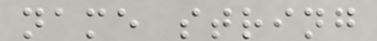name string
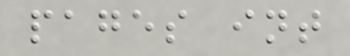pages int
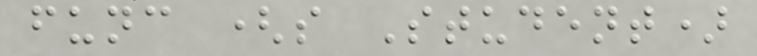func (s Student)
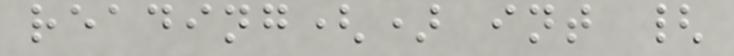reading() int {
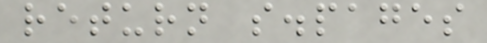return s.pages
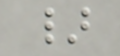}
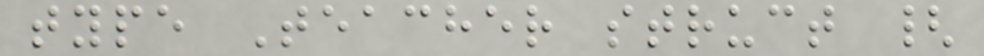type Teacher struct {
